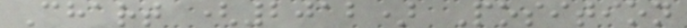Chart (2012) Position
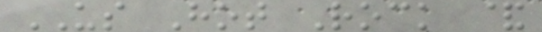US Hot Rock &
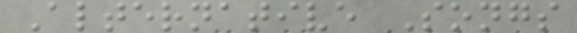Alternative Songs
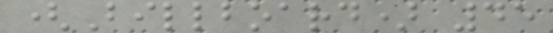(Billboard) 45
